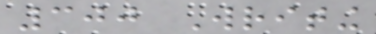300 Writing
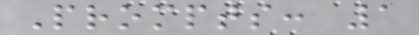Prompts: 1
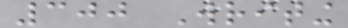300 Writing
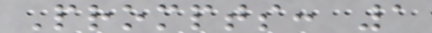Prompts: 1
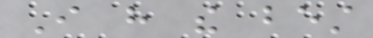I have the best
